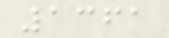1361
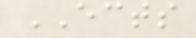ECTS
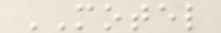MOTEL
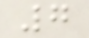7
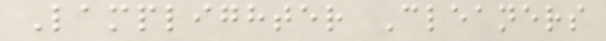Lamplighter Cleaners
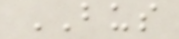BUS
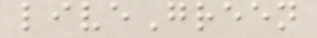liveGreen
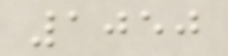1050
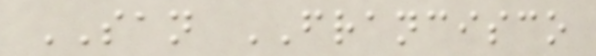SAN FRANCISCO
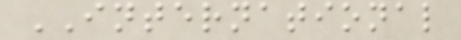INTERNATIONAL
